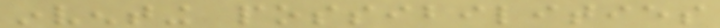inventing possibilities
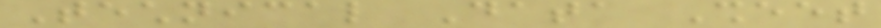Technical Data Sheet
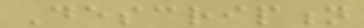Description
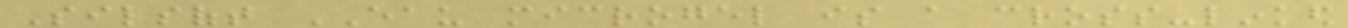Silsoft EAU microgel is a cross-linked
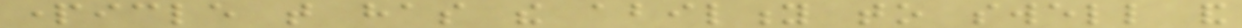particle that has the ability to swell and
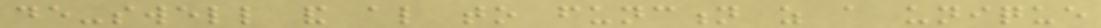de-swell and also to function as a unique
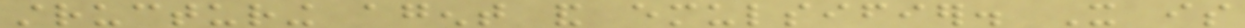structuring agent and emulsifier. It is
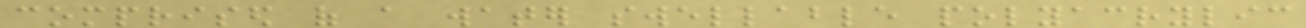comprised of a water swellable polyacrylic
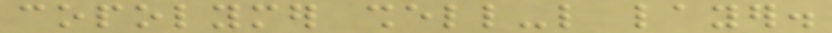copolymer shell-like layer.
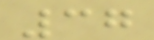37
